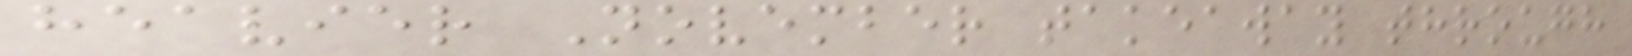heavier November takeaway through
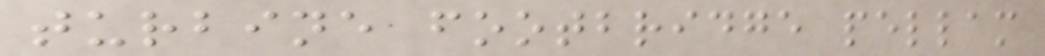turbine footbridge pellam
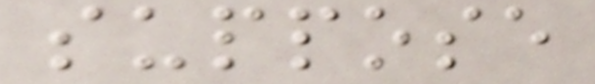suppose
